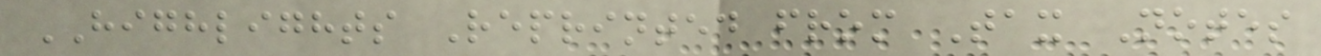HIGHLIGHTS Reprinted from Tax Notes
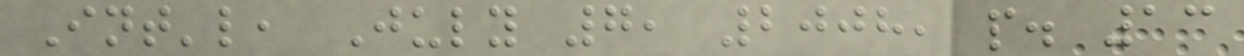Int'l, July 7, 2008, p. 13
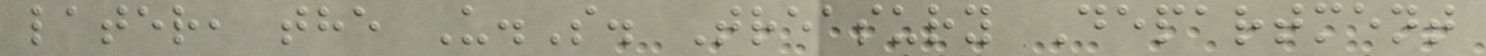later, the U.S. Treasury Department
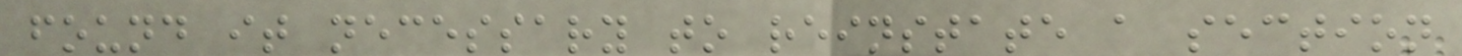found it necessary to reinstate a section
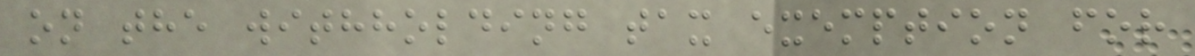on the withholding tax exemption for
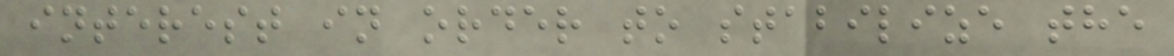interest in order to stabilize the
